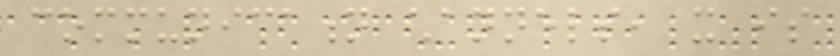communication channels, it is
